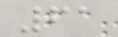61
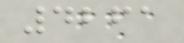4261
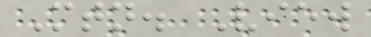Mtn. View
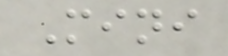Mini
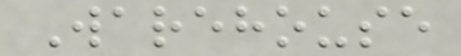Warehouse
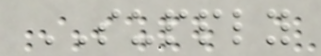SUPPLY
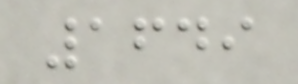1649
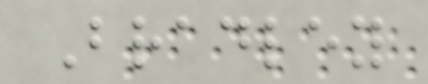Bradley
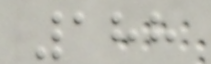188
